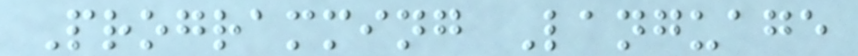Programming Language
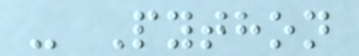- Python
